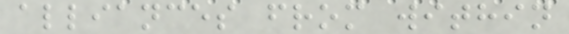alliances from within
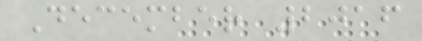December 2016
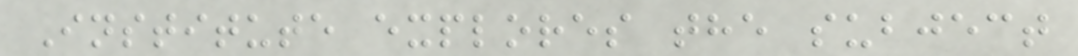Institute explores the subject
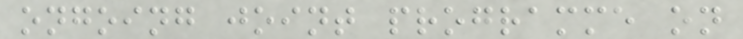ongoing joint programme on
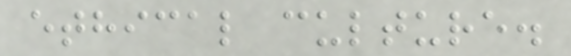ethical culture.
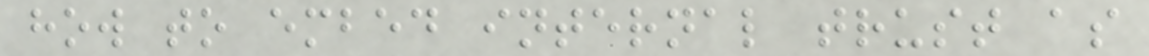how to embed internal trust as
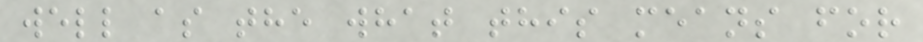well as the what this means for
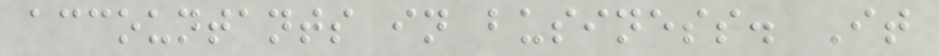accountants in business. It
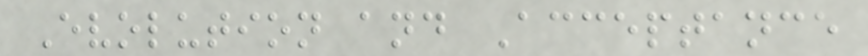Evolution and Acceptance
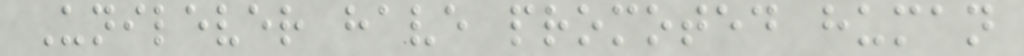Unilever have promoted human
